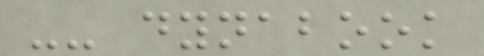-- dynabook
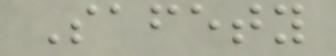Safety
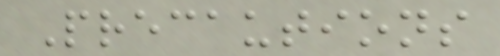Precautions
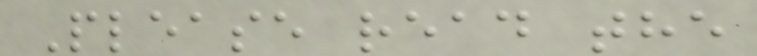Please read the
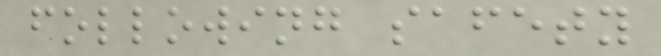following safety
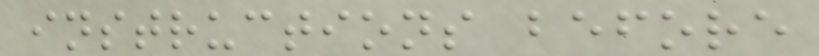instructions before
